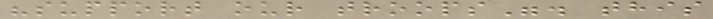"support our troops". this
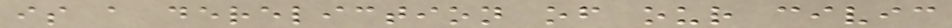is a dereliction of our civic
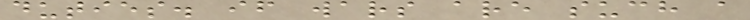duties. if wars are such a
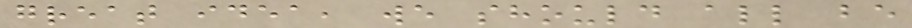great idea, we should all be
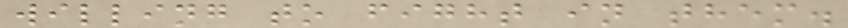willing to fight in them.
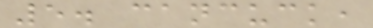5. cancuck,
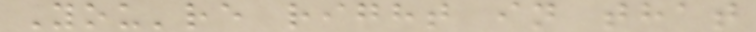You're right in that
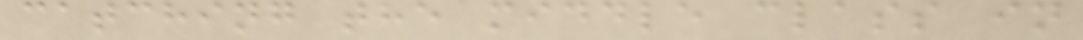catching the middle class in
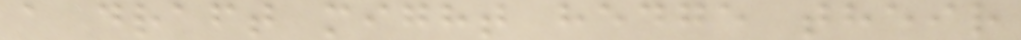a draft might hedge their
